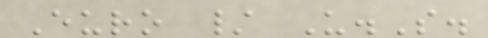Euro / U.S.
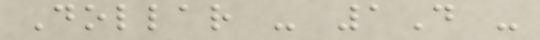Dollar - 1D -
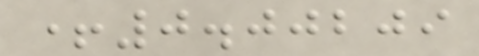+0.00209
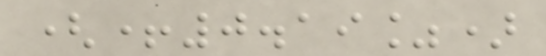(+0.19%)
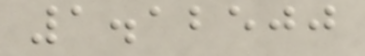1.12500
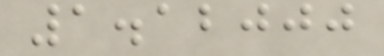1.12000
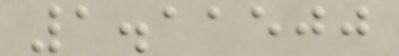1.11500
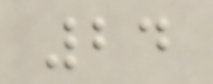24
